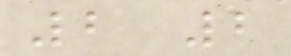2 2
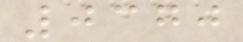0370
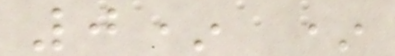0* *
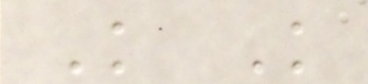K K
